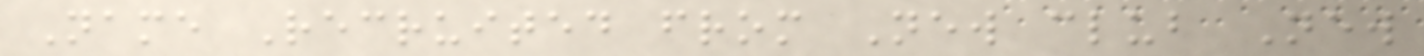Name Recruited from New club New
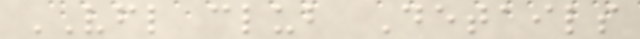VFL club Details
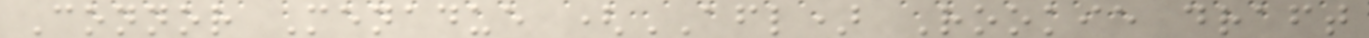Connor Menadue (AFL) Rookie draft
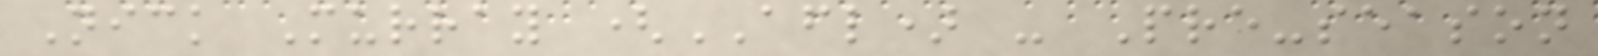Nick Murray (AFL) - Pre-season
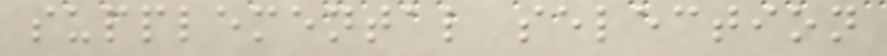supplemental selection
